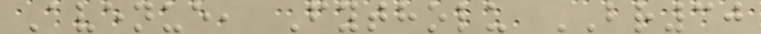Avenue, Fytholu BR30
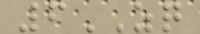6ZQ
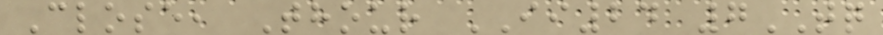Close, Thour II24 7TQ
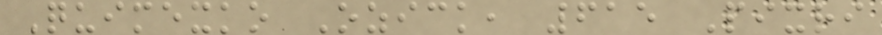Quimexko Ozick, 615 Pixri
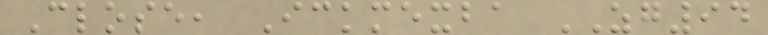Close, Ickmexba ZG94
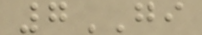7GI
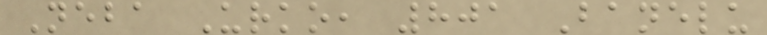Neba Urko, 801 Banelu
